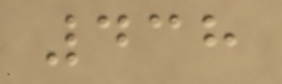438
